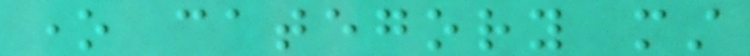one category must
